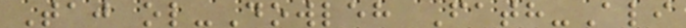Taj ol-Dowleh Fath-Ali
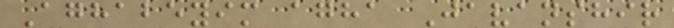Aghabeyim agha Javanshir
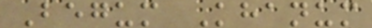Begum Khanum
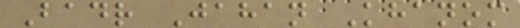Badr Jahan Khanom
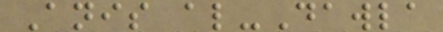Anis al-Dawla
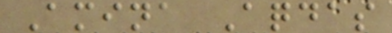Amina Aqdas
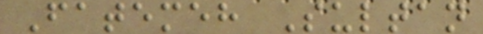Fatemeh Sultan
